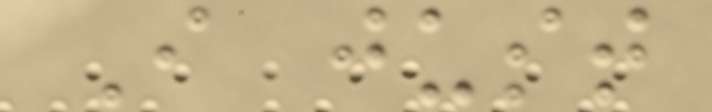I just
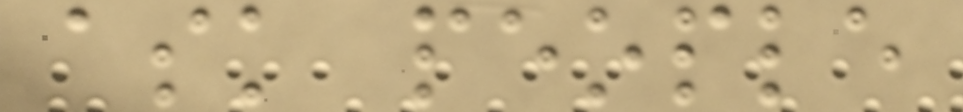ask people
